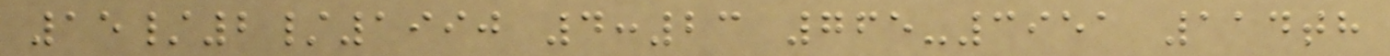15/2/1990 4:23 765-3951 114th
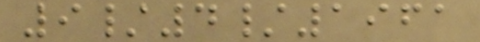9/4/1961
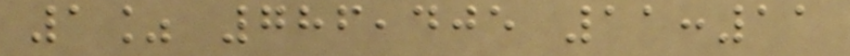1% 786,405 11:11
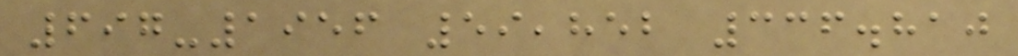697-1956 59,852 336.810
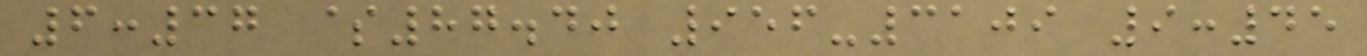6:37 $87.40 956-3109 9:45
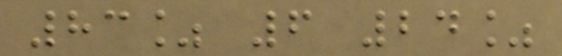83% 6 24%
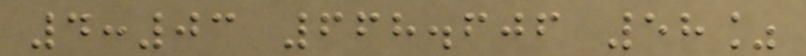4:03 668.606 58%
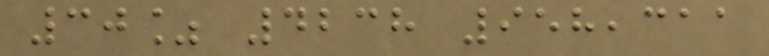30% 4238 958,311
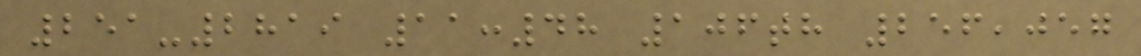251-2819 11:48 106th 256,057
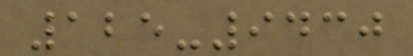125-9430
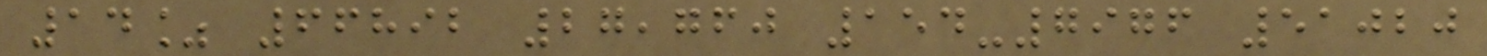14% 66892 27,760 154-7976 51020
